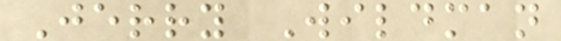Jerry Wildman
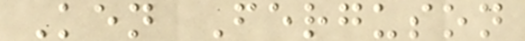Ken Ferguson
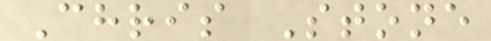Chris Stone
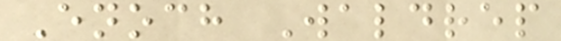Enoch Waldrep
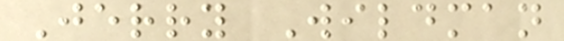Jerry Wildman
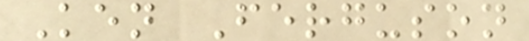Ken Ferguson
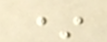*
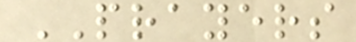PRAYERS
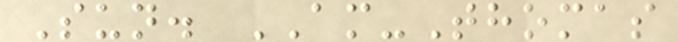Sun. AM-Thomas
